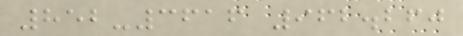852-3616 962.260
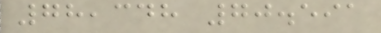78,348 70.591
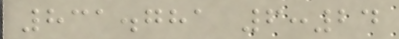831.781 6:24
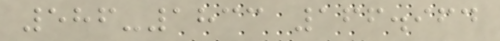586-1833 166.964
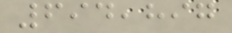694,897
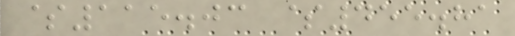$115.03 $455.81
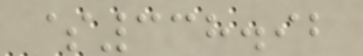$338.92
